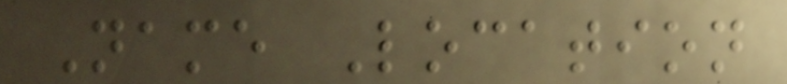Name Location
